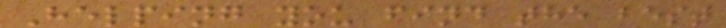Helping you find the best
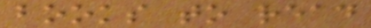books to read
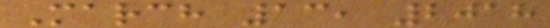March 13, 2018
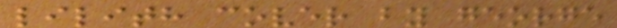lilith cover by george
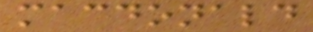macdonald
